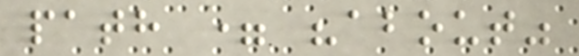path = "about"
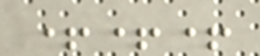+++
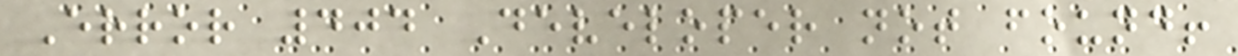Error 404 Developer not found!
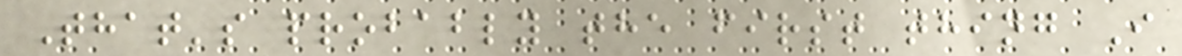That's probably the first thing I
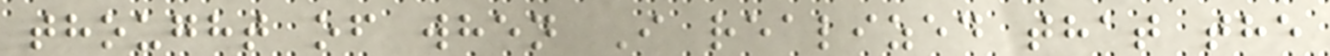thought of when I realized that the
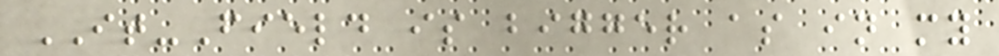IT-Field is bigger as in my
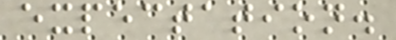expectation.
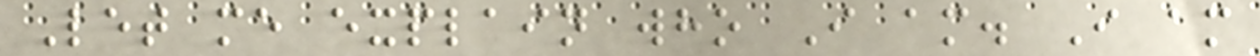Let me explain who I am. I am
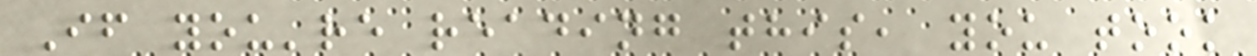If you're reading this, you took
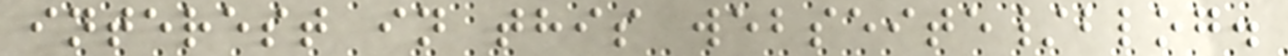interest in this webseite/blog.
